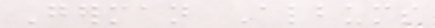German Albums
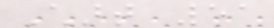Chart 51
